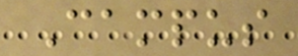Campus
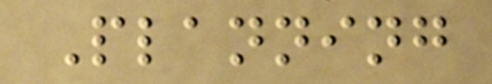Planning
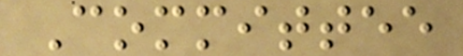Committee
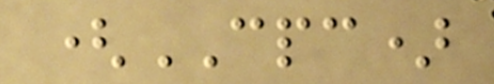(CPC)
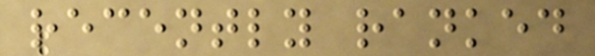recently ranked
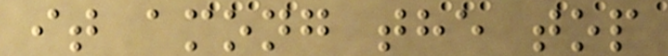it among the top
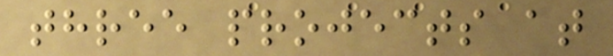three projects at
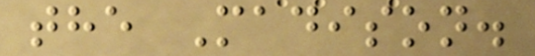the Madison.
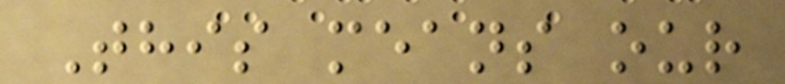This means our
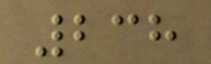238
